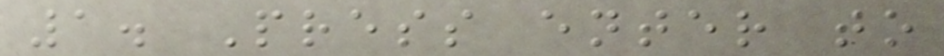1. Press enter to
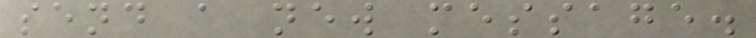send a new message.
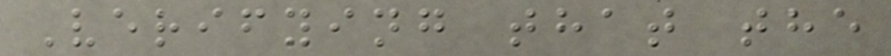Verifying that the
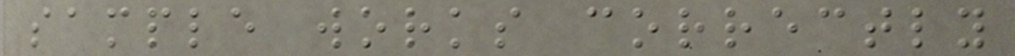sample works correctly
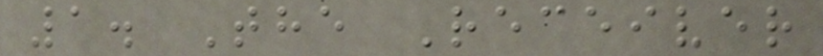1. The Receiver
